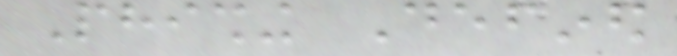Phishing Defined
